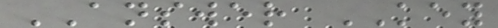ANSWER KEY
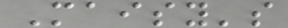Maisy's
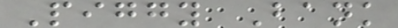Piggy Bank
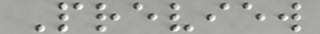Preview
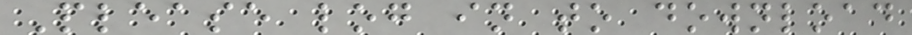Please log in to download
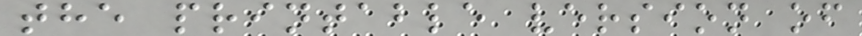the printable version of
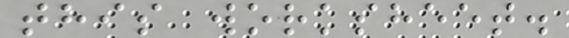this worksheet.
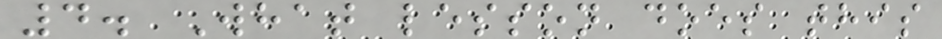4. What lesson does this
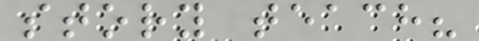story teach?
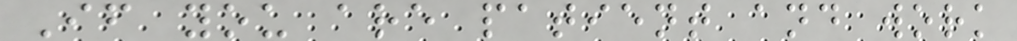If you are patient and work
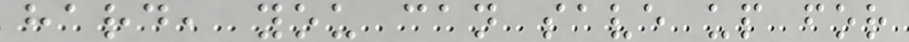hard, you can save up for
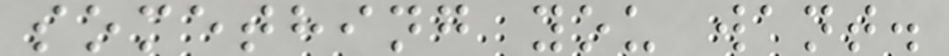something you want.
